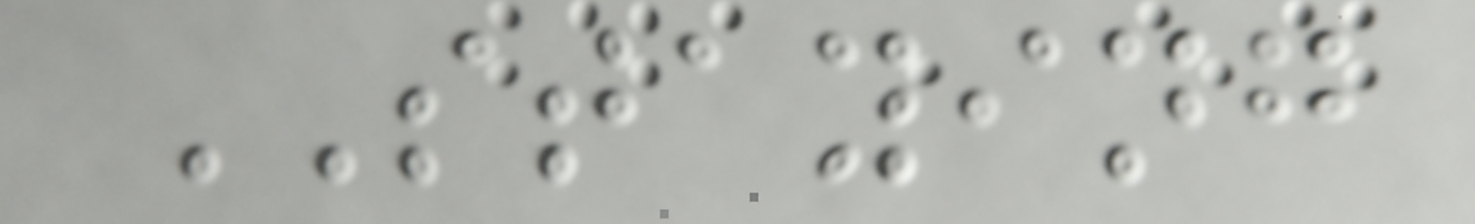STAYING
